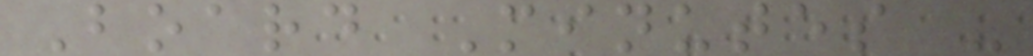Board Minutes -
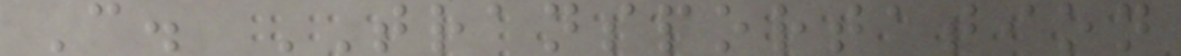C. TRANSPORTATION
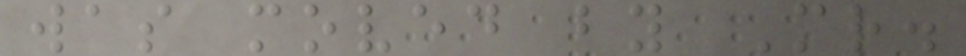was moved by Mr.
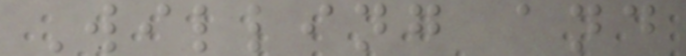Willing and
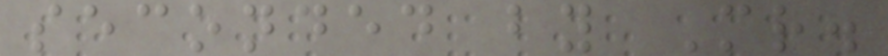seconded by Mr.
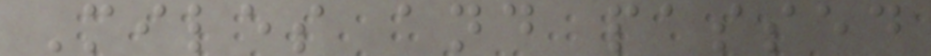Miles and passed
